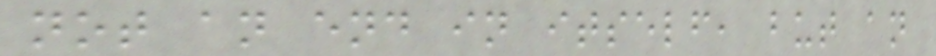not an end in itself, but an
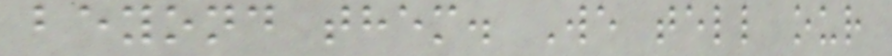beyond them. We tell our
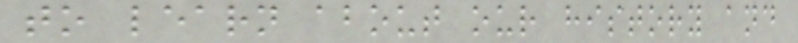to learn about our history and
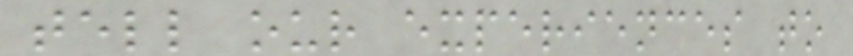tell our experiences to
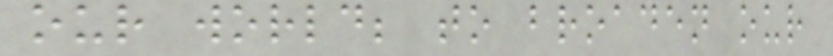our world; to broaden our
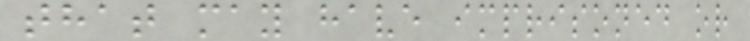that may have imprisoned or
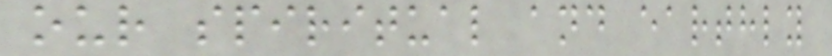our spiritual and earthly
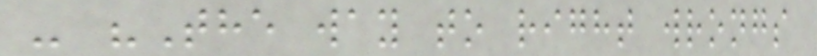- "The way to right wrongs
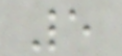5
